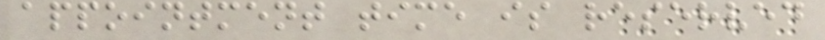appointment time is reserved
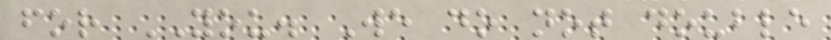for YOU. We do not double
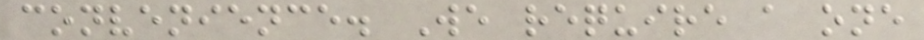convenience. We require a one
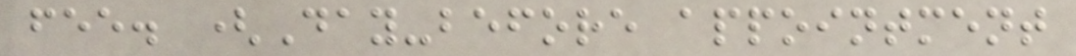fee. (Day-before appointment
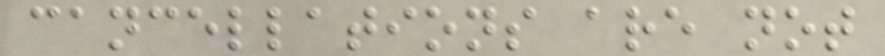cancellations are not
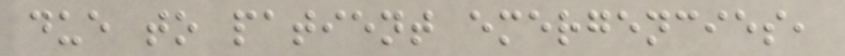due to patient emergencies,
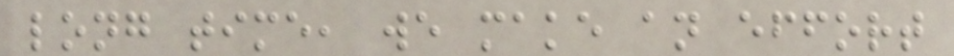long time, we make an effort
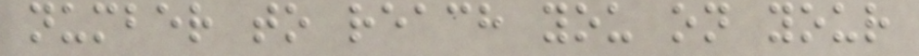number to reach you on your
